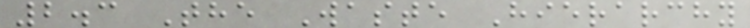2.3 The Waste Hierarchy
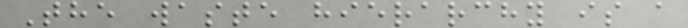The waste hierarchy is a
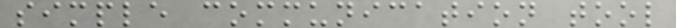simple communication tool
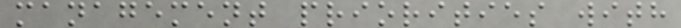management priorities with
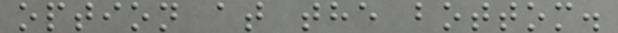option at the bottom.
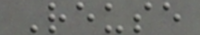Reuse
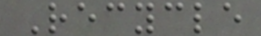Recycle
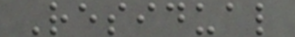Residual
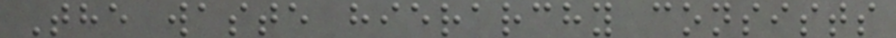The waste hierarchy consists
